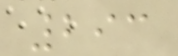293
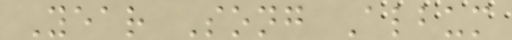Year Song Album
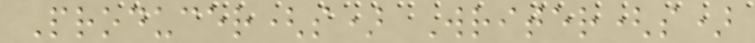Producer(s) Writer(s)
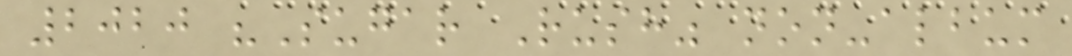2020 "Sugar Rush" non-album
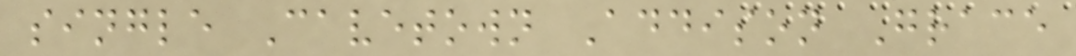single Cavetown Addison Grace
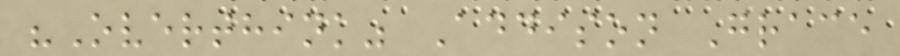"Overthink" Addison Grace
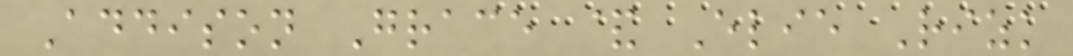Addison Grace & Elie Rizk
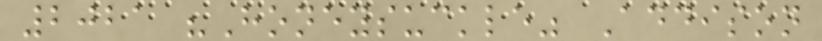2021 "Honeysuckle" Addison
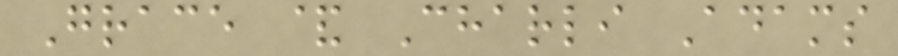Grace & Charli Adams
